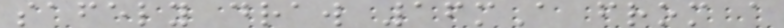safely draw 16mA from a
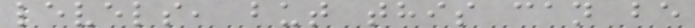levels, but this can be
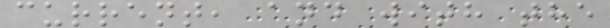current, and with the
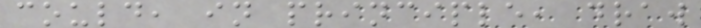could, in principle, draw
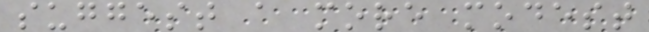suggest a more modest
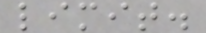limit.
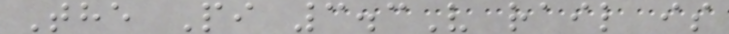The Pi 3.3V rail is
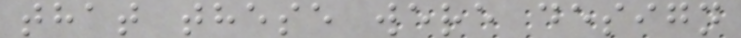that these were design
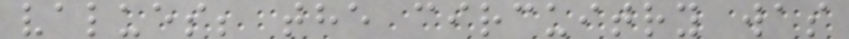values; the circuitry was
